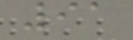91
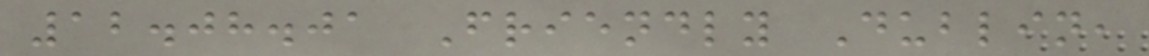12.08.01 Friendly Dublin,
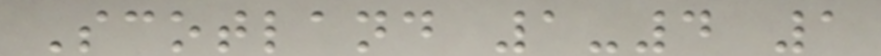Scotland 1-4 1
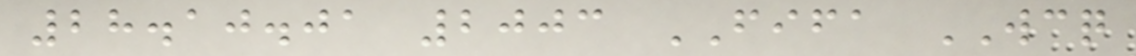28.10.01 2003 FIFA WCQ
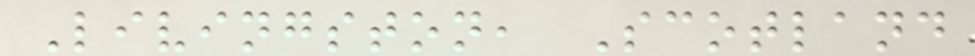Livingston, Scotland
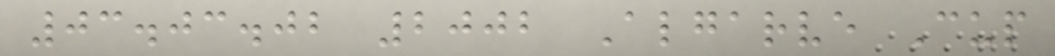03.03.02 2002 Algarve Cup
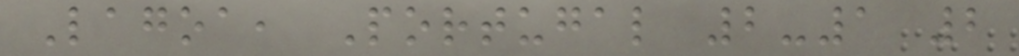Lagoa, Portugal 2-1 2
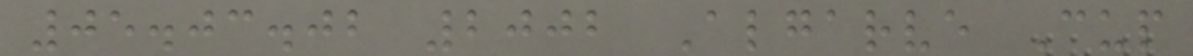05.03.02 2002 Algarve Cup
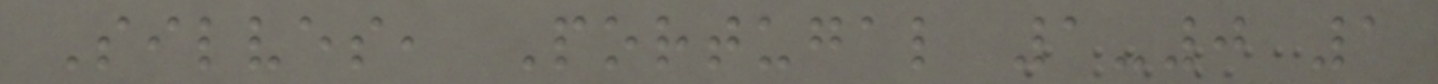Silves, Portugal 1-0 1
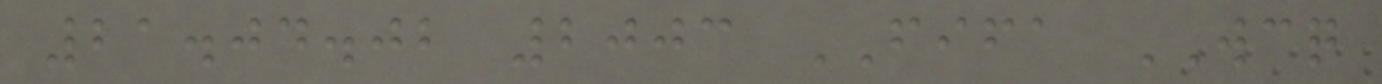21.04.02 2003 FIFA WCQ
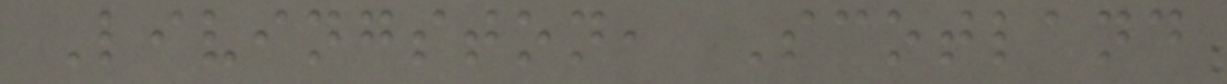Livingston, Scotland
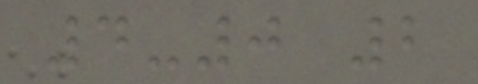4-0 2
